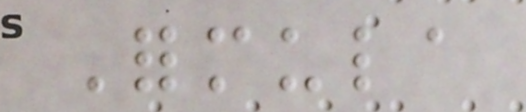Formula
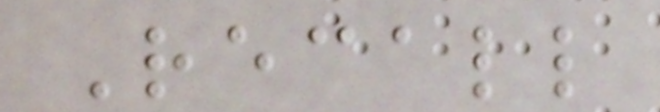Recall
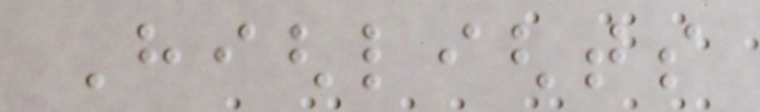Highlights
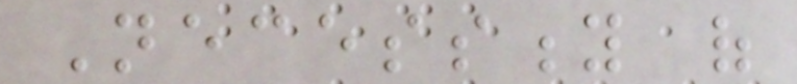Necessity of
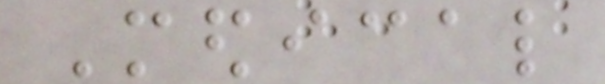Medical
